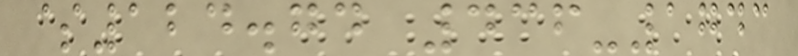$124.74 436-1743
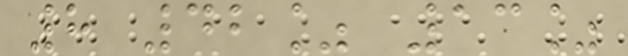8 42% 13%
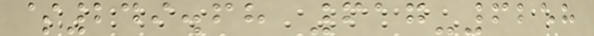$249.68 617-6258
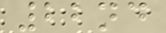22nd
